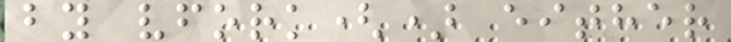by vfork() either
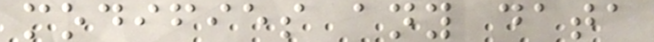modifies any data
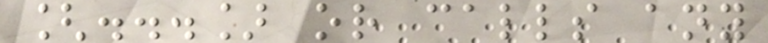[...] or calls any
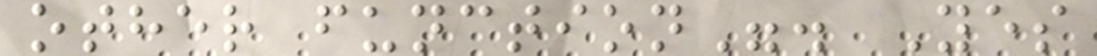other function". Yes
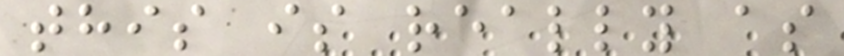this is really as
